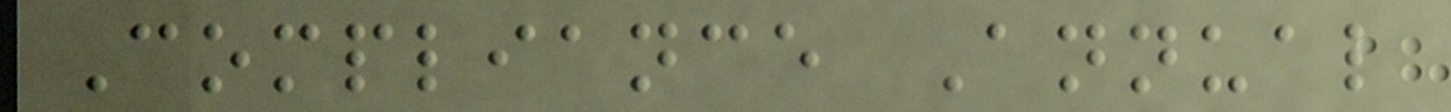Compliance Annual
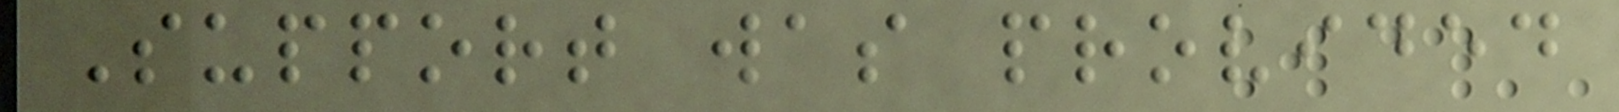Support was provided
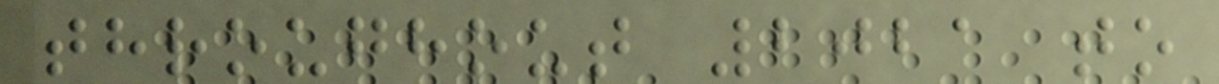throughout 2021 to
